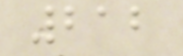212
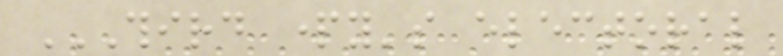THIRD PARTY'S ELECTORAL
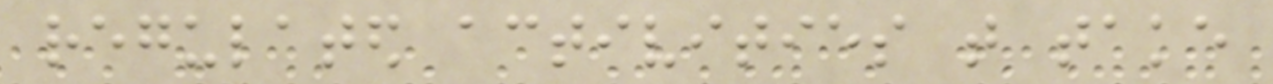regulated activities that take
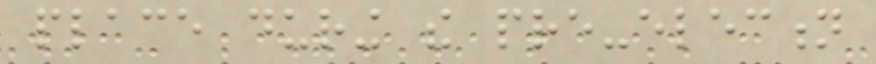place during the pre-election
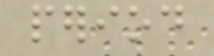period
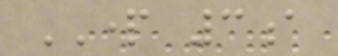PART 3a
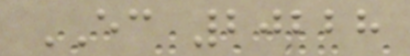EC 20228
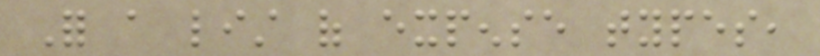For a list of expense types,
